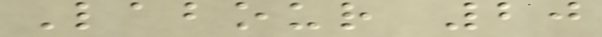Labour 20
